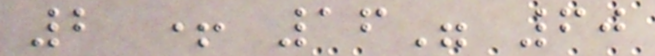2 + 16" 60
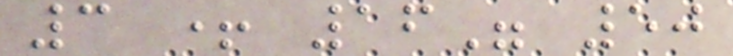3 + 16" 50
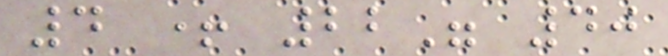4 + 22" 40
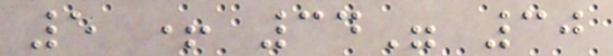5 + 34" 30
